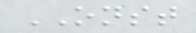ONST
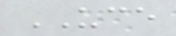UCE
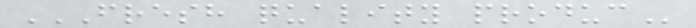FRESH QUALITY PRODUC
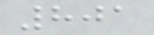801
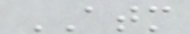ATM
